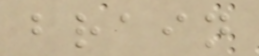brain
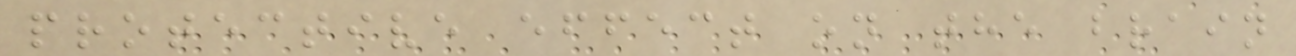protective effect on the brain
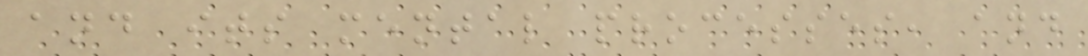and its mental processes, and
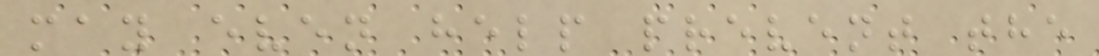may even help prevent the
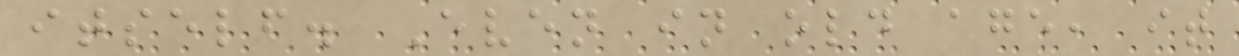itself. Even in old age, it
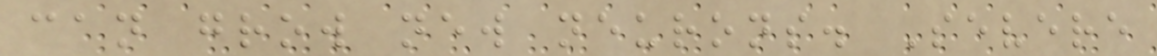can grow new neurons. Severe
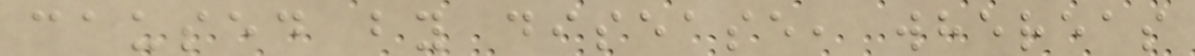caused by disease, whereas
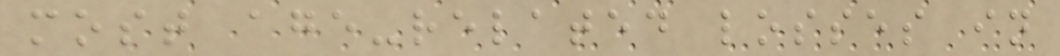most age-related losses in
